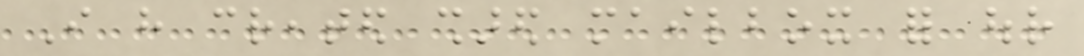I have created shared mailbox for our
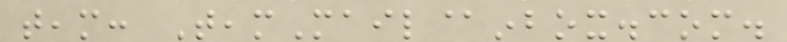team: TeamMail@inbox.com.
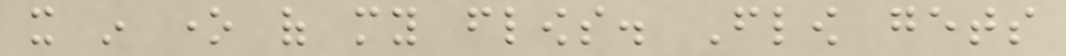it in one of my flows. Flow gets
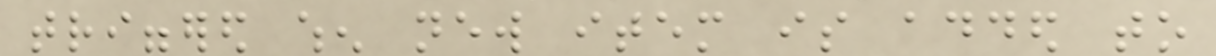triggered when new item is added to
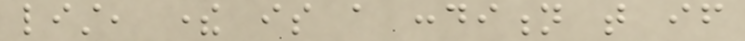list, there is a condition that if
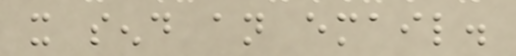it send an email.
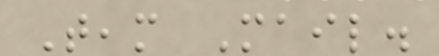Team Mail.
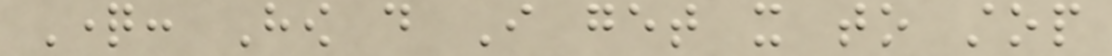Question: How do I get it to stop
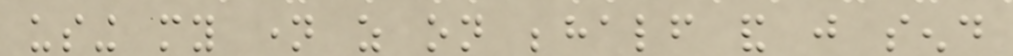using my name as on behalf and just send
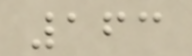163
